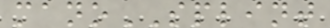manoSPLINT
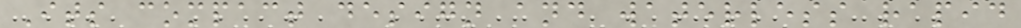Its compact design and waterless rapid
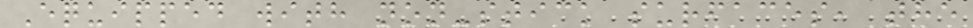Equipped with non-stick surfaces, the
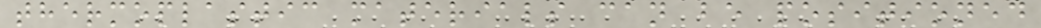thermoplastic materials can be positioned
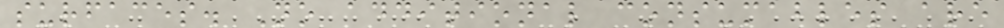surfaces. No additional consumables are
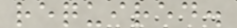required.
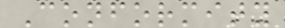Conformity
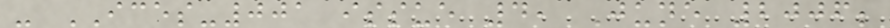- ICES-001 issue 4, June 2006;
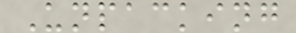Unpacking
